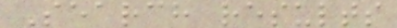Search results
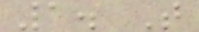1. T
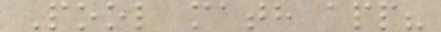Pool math app?
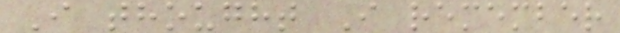I thought I remember
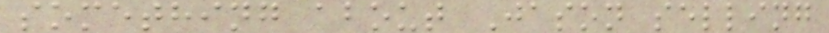something about Jason selling
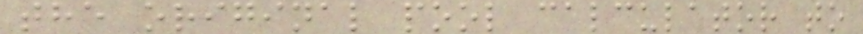the original pool calculator to
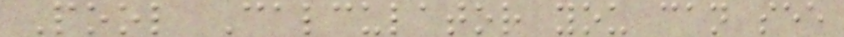Pool Calculator you can see
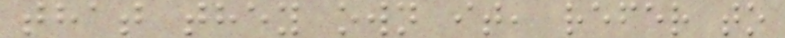that they own it, refer to
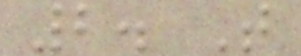2. T
